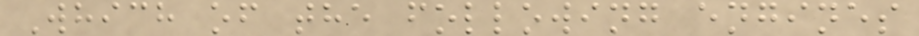Which of the following engines
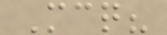Mcq?
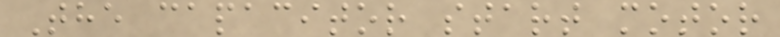The capacitor start motor
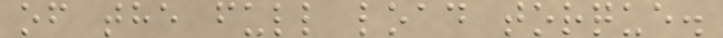of the full load torque.
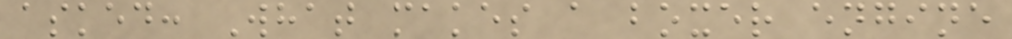asked: What makes a boxer engine
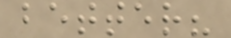better?
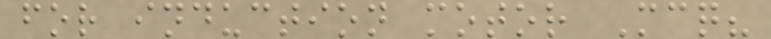for induction motor Mcq?
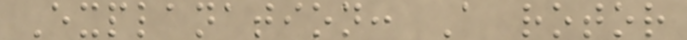Explanation: A rotor
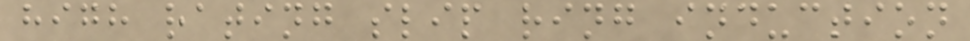high rating slip ring induction
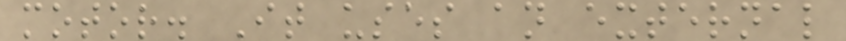motor. It uses an external
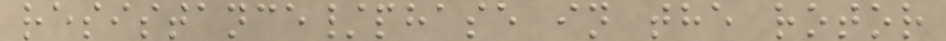resistance/phase in the rotor
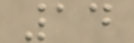14
